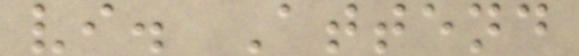vi. Attend
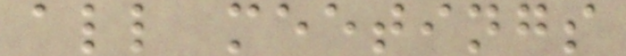all meetings
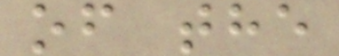of the
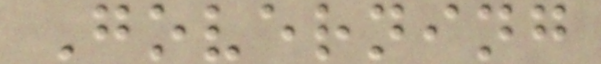Governing
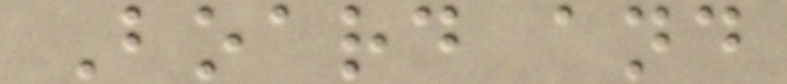Board and
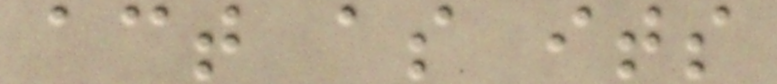act as its
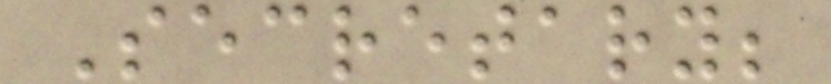Secretary;
